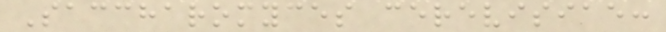Saccharomyces cerevisiae:
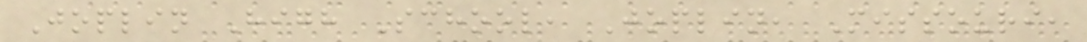Joplin High School, Joplin, Missouri,
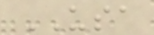USA
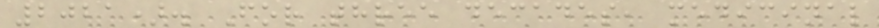2021). For three decades, medicinal
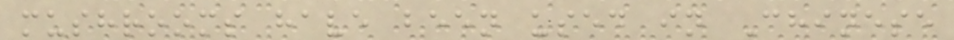mushrooms have been used in Chinese
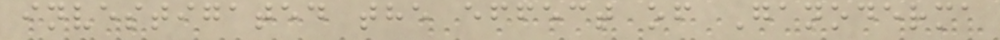investigated the effect of Ganoderma
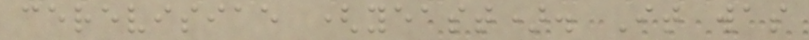cerevisiae (yeast). It was
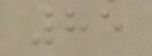85
